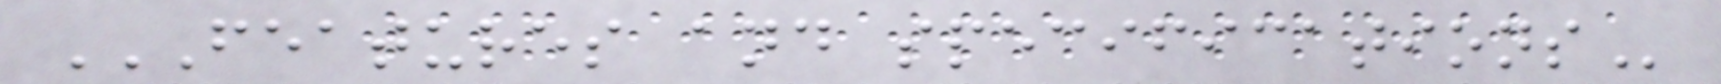FEATURES AND SPECIFICATIONS
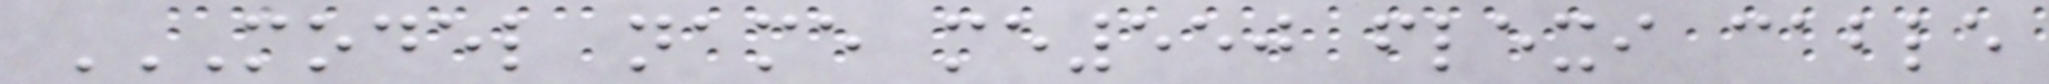MODEL NAME ME550 FLEXI CABLE
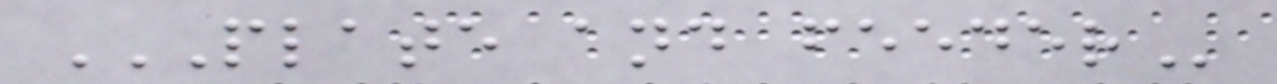PLATE AND FEEDER
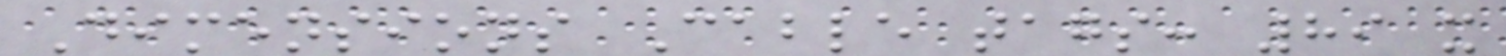Dimensions Cable tags: 89 x
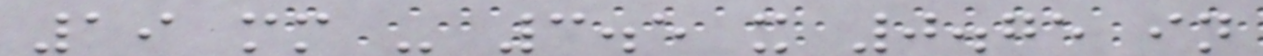19 mm - 3.5 x 0.75 in
